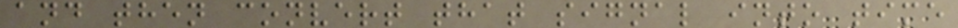and then convert that signal into time
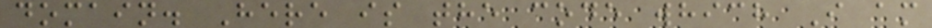domain. Here is the code which I am
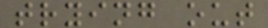trying out
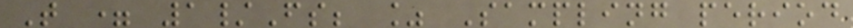T = 1/Fs; % Sampling period
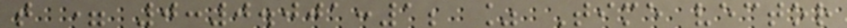t = 0:0.001:1; % Time vector
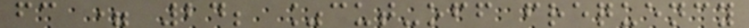fc = 24; %cut-off frequency
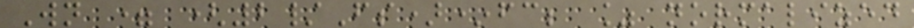Wn = (2/Fs)*fc; % normalized
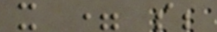x = s;
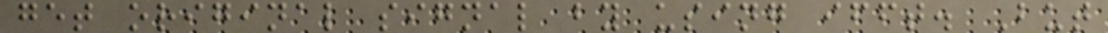get original signal by using ifft. But
